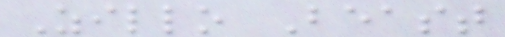Zillo Beast
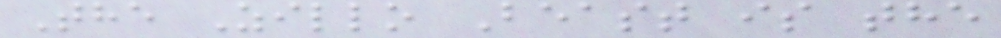The Zillo Beast is the
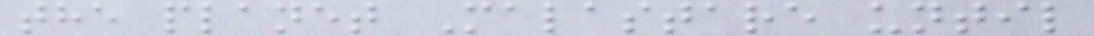the planet Malastare until
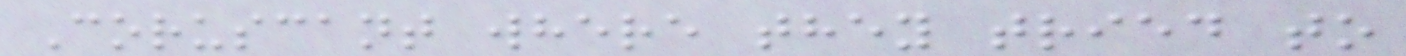Coruscant where they tried to
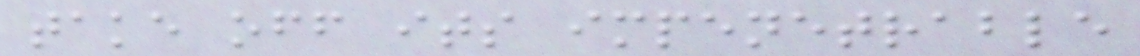take off its impenetrable
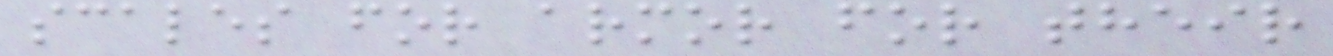scales for armor for their
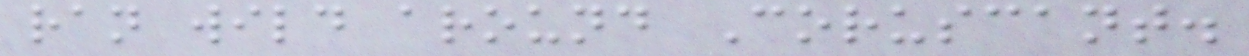ran wild around Coruscant.
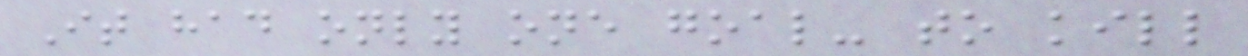It had only one goal- to kill
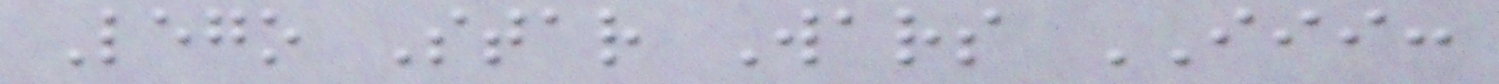Lego Star Wars III:
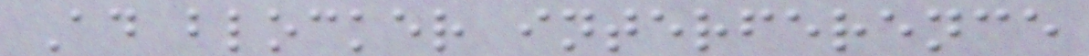Ad blocker interference
